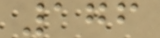176
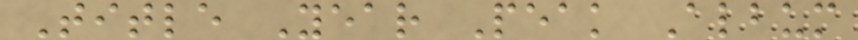Title Year Peak Album
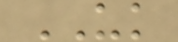UK
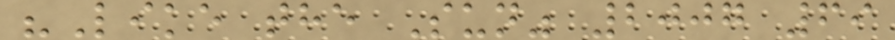"Like the Sun" 2007 69
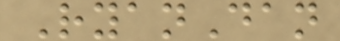RyanDan
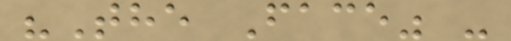"The Face" -
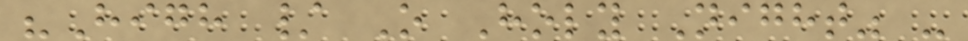"High / O Holy Night" -
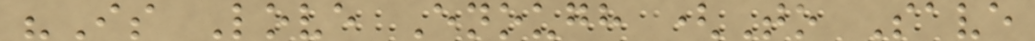"Is Love Enough (To Save
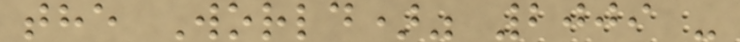the World)" 2009 -
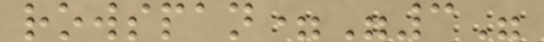rowspan="3"
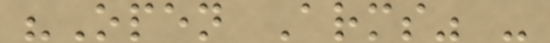"Open Arms" -
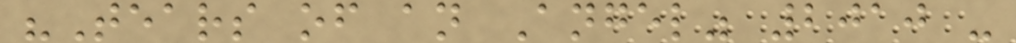"Tears of an Angel" 2010 -
